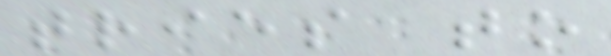tries to
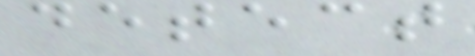detect
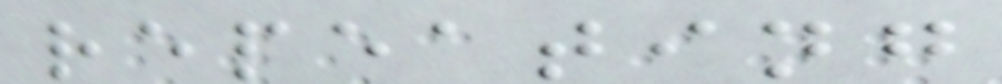repeating
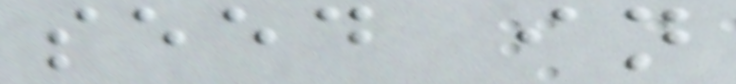seed in
